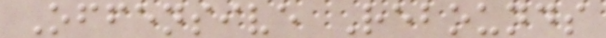Offensive Rebounds
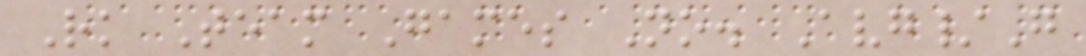Rk Team Games No. Avg/G
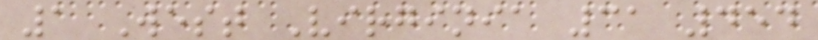1 West Virginia 31 454
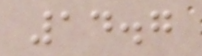14.7
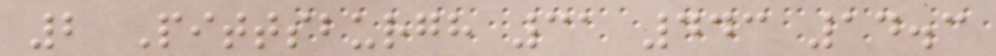2 Pittsburgh 31 443 14.3
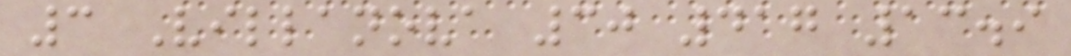3 Villanova 30 417 13.9
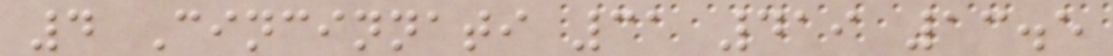4 Cincinnati 31 419 13.5
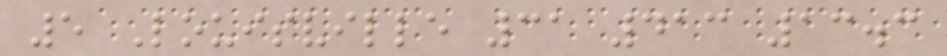5 Louisville 31 413 13.3
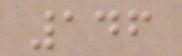146
